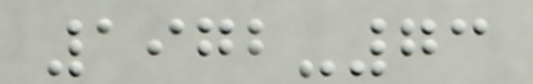1972-73
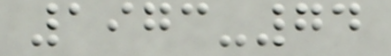1973-74
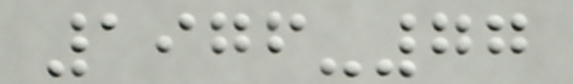1976-77
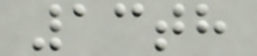13th
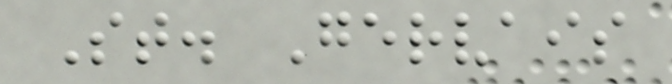St. Gervais
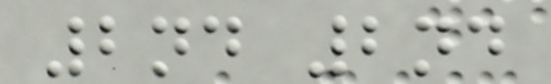2nd 2nd
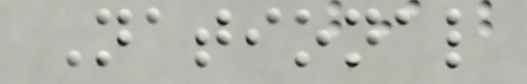National
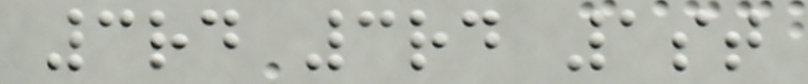3rd 3rd 1st
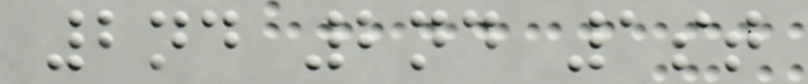2nd 2nd 1st
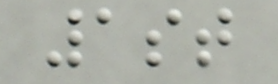1st
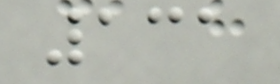131
